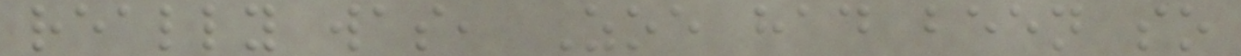really was, Zoe had been so
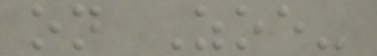on Zoe-
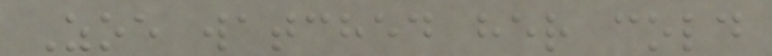Zoe watched her cold
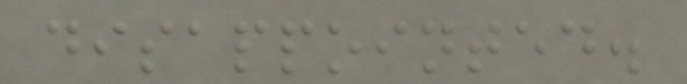disappointed.
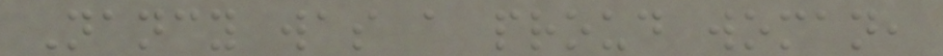Nancy was a proud woman,
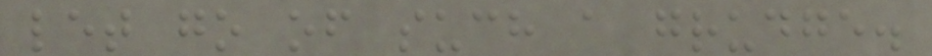let go of such a grudge.
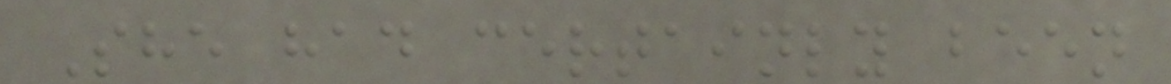She had certainly been
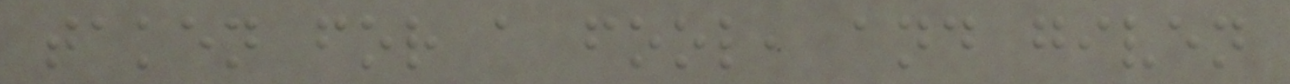taken for a fool, and given
